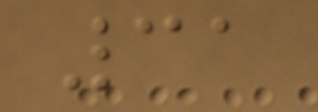31
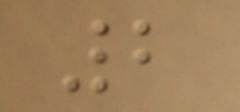2
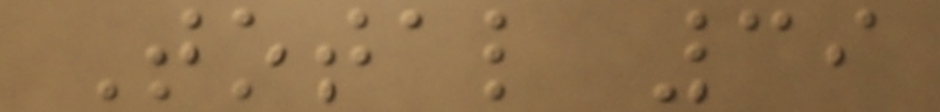Total 39
